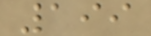199
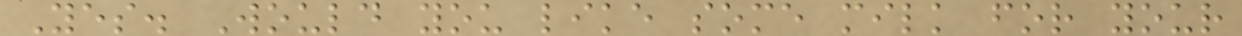Yes. Would you like some milk for your
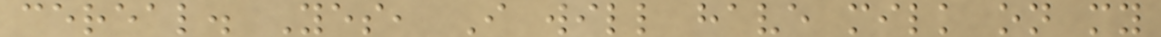cereal. Yes, I will have milk on my
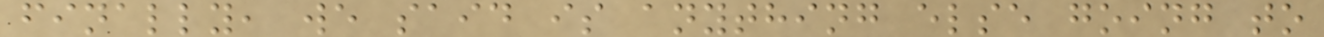finally, we said is anything else going to
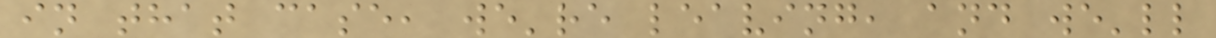in that case, we're leaving, and we'll
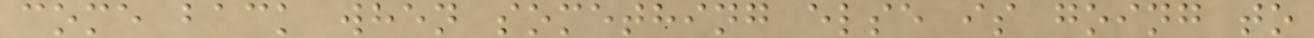come back when something else is going to
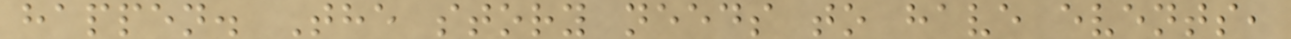happen. The story needs to have events,
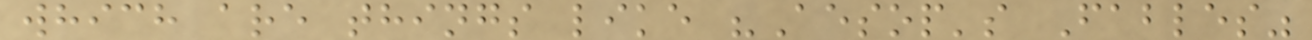which are things like "Aesop's Fables"
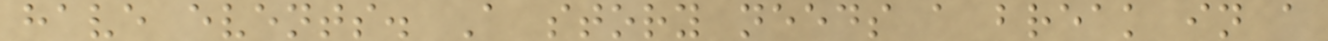have events. A story needs a break in a
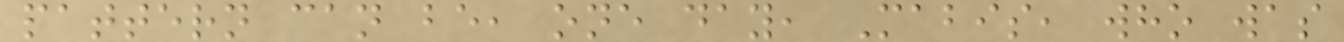pattern can be, one day, Mabis, who was
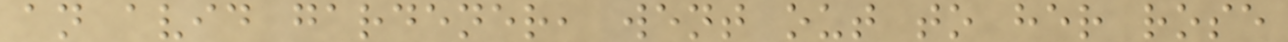an avid gardener, went out to her rose
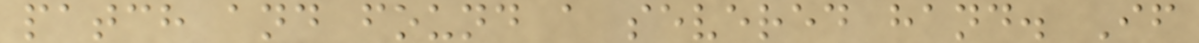patch and found a severed hand. If
